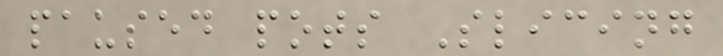paused pots Slicing
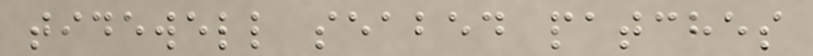tidewell seabed patches
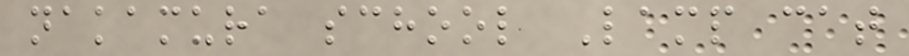nakamura school Lamp cat
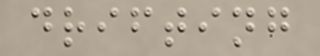drifting
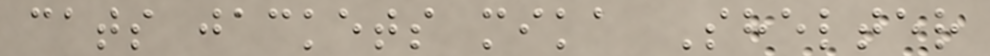cats jackets mika Shelter
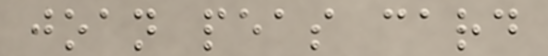joan peas card
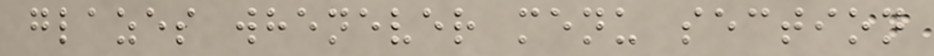glazes whenever menu section
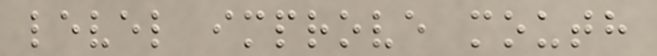level improve mouth
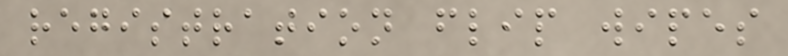registration flip wipes
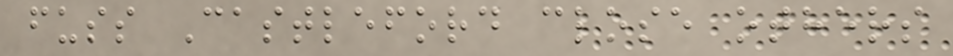fuss Castleford close others
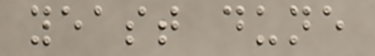yeast dune
